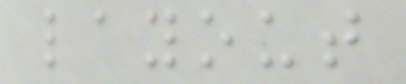layout
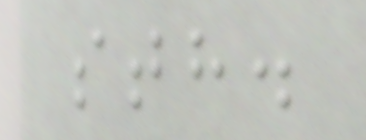sth.
